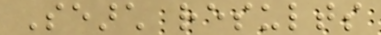Search results
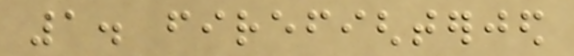1. firefighterjed
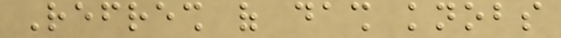Refresh of dash knobs
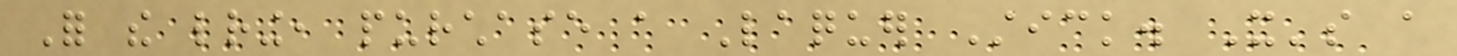For the lettering, purchase a Laquer Stick. It's a
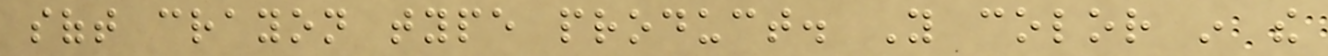soft crayon type product. You color in the
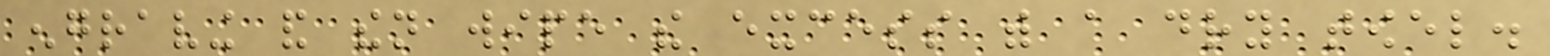engraving and then wipe the excess with a dry towel.
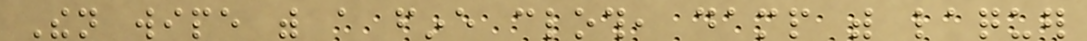Then wipe with a fine cloth, damp with laquer
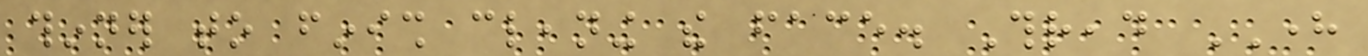thinner to finish cleaning the face. Thread HERE
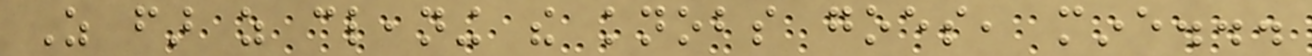As far as cleaning the knobs goes, mine...
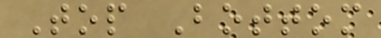Top Bottom
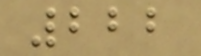222
